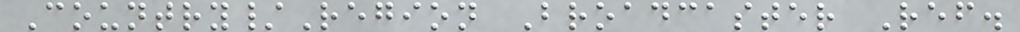Country/Region Broadcaster Ref.
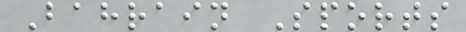Bahrain Sports
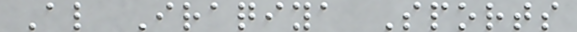Al Iraqiya Sports
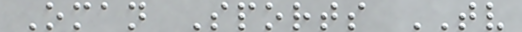Oman Sports TV
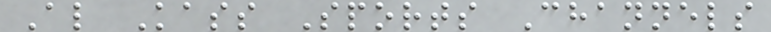Al Kass Sports Channels
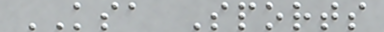KSA Sports
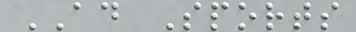AD Sports
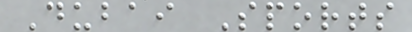Dubai Sports
